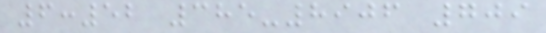6:52 385-8906 709
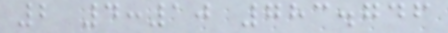2 4:10 783.746
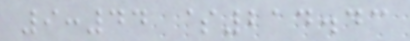9:44 $214.43
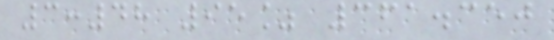3:48 95% 361.350
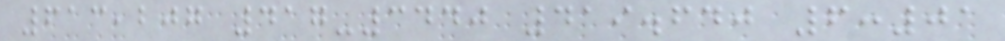613,207 417-3440 419.640 6:01
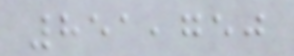851,750
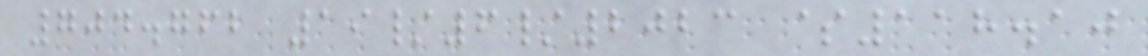704.762 19/6/2023 $118.10
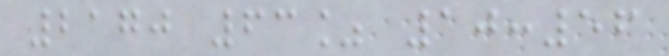2170 63% 10:56
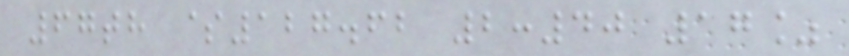67th $127.62 2:40 17%
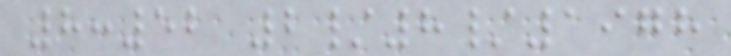8:52 2/8/1978
